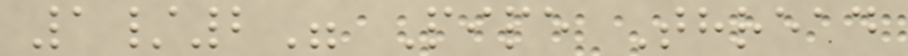1/2" Pipe Thread
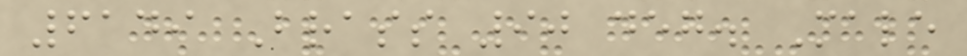6149 Brass 90 deg. Male
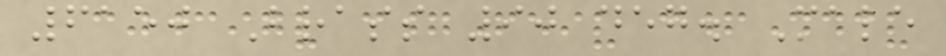6150 Brass 90 deg. Male
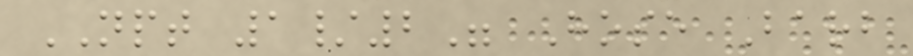NPT 1/2" Hose Barb
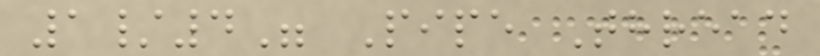1/4" Pipe Thread
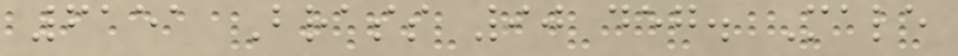6151 Brass 90 deg. Male
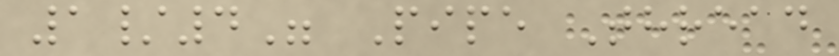1/4" Pipe Thread
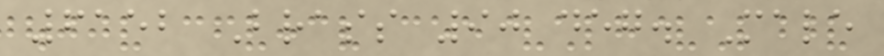6152 Brass 90 deg. Male
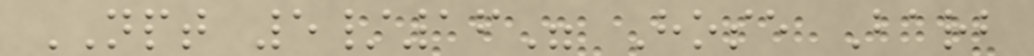NPT 5/16" Hose Barb
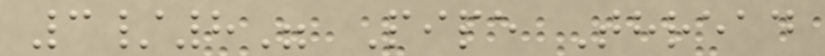3/8" Pipe Thread
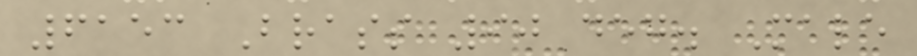6153 Brass 90 deg. Male
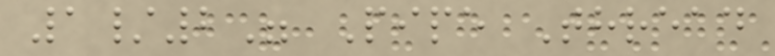1/2" Pipe Thread
